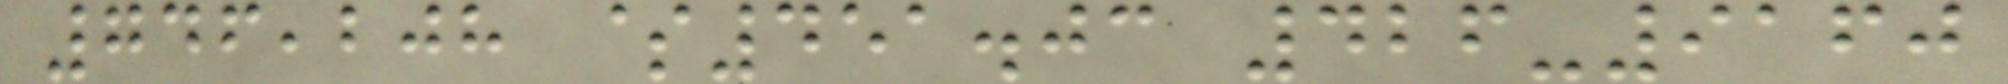746,208 $451.03 426-9160
